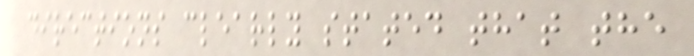directions clearly stated that the
